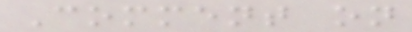Comment on
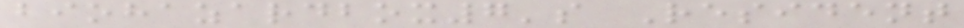biohazardbox7's Resident
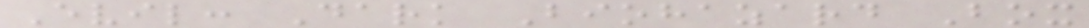Evil: Dark Biohazard Box
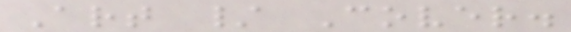Art / Cover.
